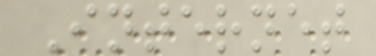Internet
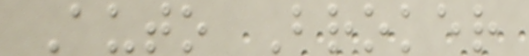Auto Broker
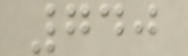740
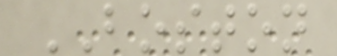BOSTON
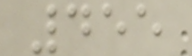455
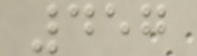457
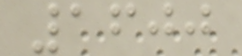1600
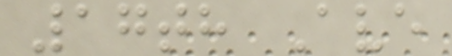17th Ave
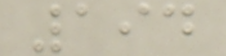194
